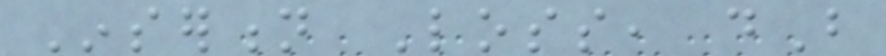Insertion Loss, dB
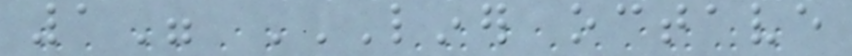1" LINER OCTAVE
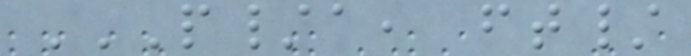P/A, FT/
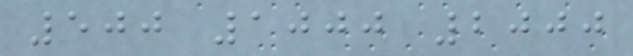500 1000 2000
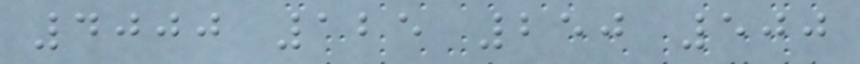4000 125 250 500
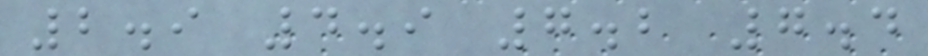2.9 4.9 7.2 7.4
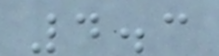4.3
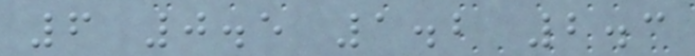6 0.5 1.2 2.3
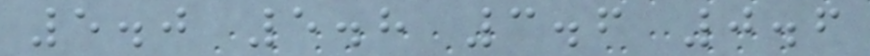5.0 5.8 3.6 0.6
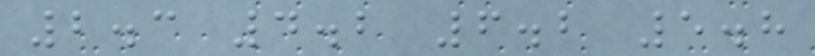2.3 4.2 6.2 5.8
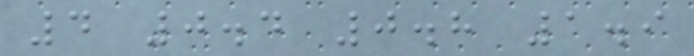4 0.4 0.8 1.9
